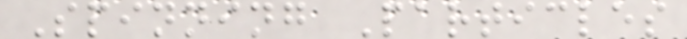Spinning Particles
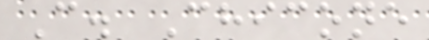C. Chicone
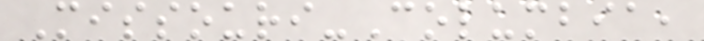Missouri-Columbia,
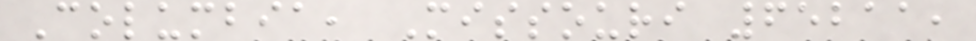Columbia, Missouri 65211,
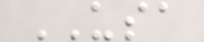USA
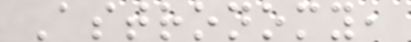Astronomy,
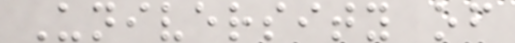University of
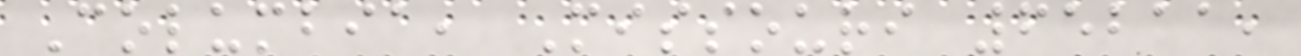Columbia, Missouri 65211,
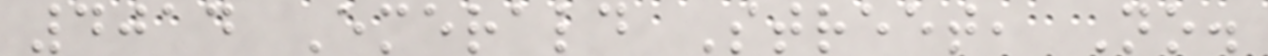4014 Emerald Street, No.
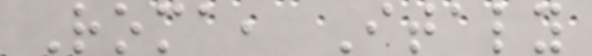Roma, Italy
